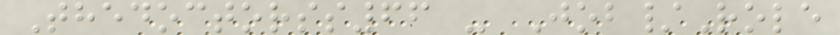Thedoctorss66 - Job/Role
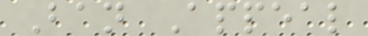Ban Appeal
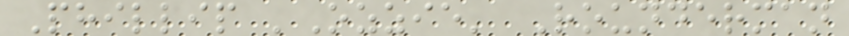Phillip 'Ozzie' Rounderman
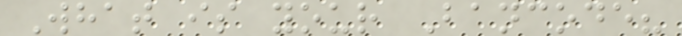What is your Bancode?
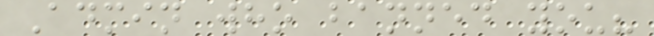Admin who banned you?
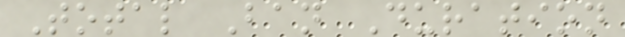Total Ban Duration
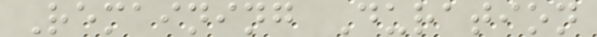Remaining Duration
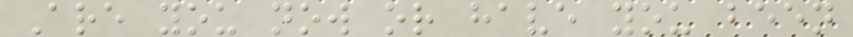Are you now or have you been
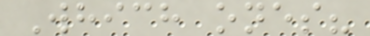Which ones?
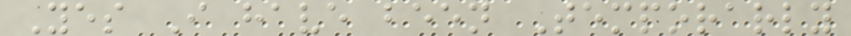Yes I have been Temporarly
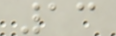13
